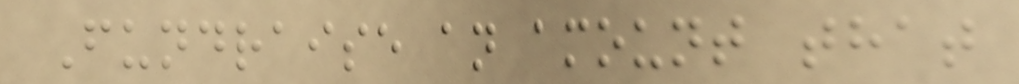Fundraise an amount that
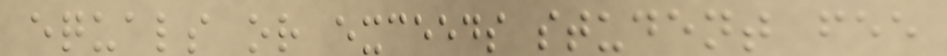equals or exceeds student fee
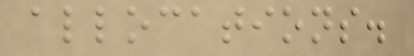allocations.
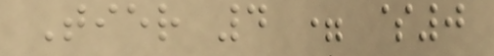Tier 4 = $0
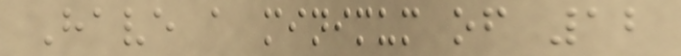Have a minimum of 12
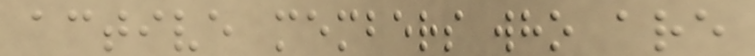active members who are
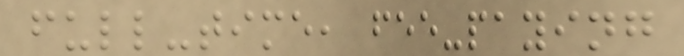full-time, fee-paying
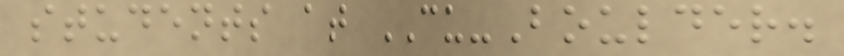students at CU-Boulder.
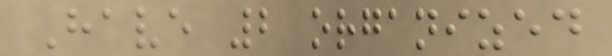Have 2 organized
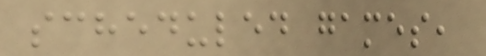scheduled games,
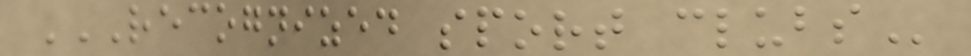RECOGNIZED SPORT CLUBS
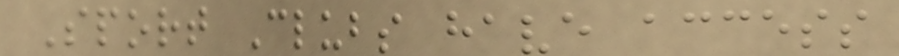Sport Clubs have access
